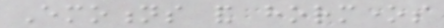Emotions and hormones
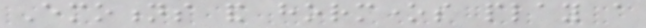Emotions and hormones play a
